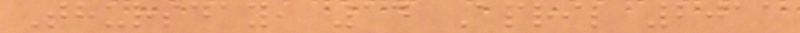Thursday, 14 April 2011
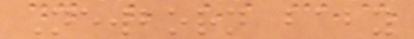Newborn baby
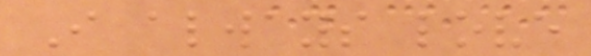I always love
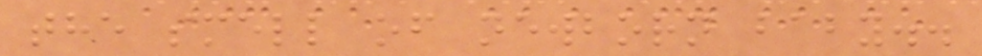the smell of newborn baby..
